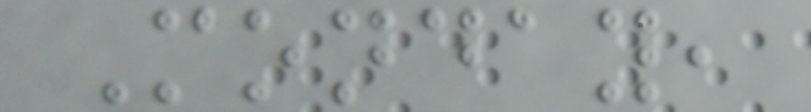Monday,
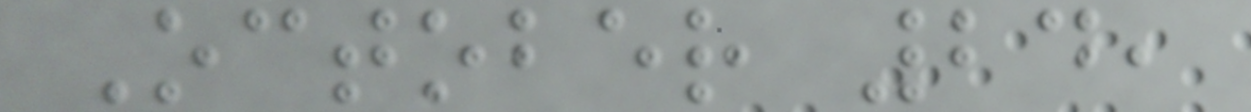October 24,
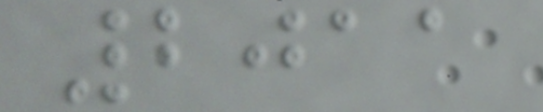2011
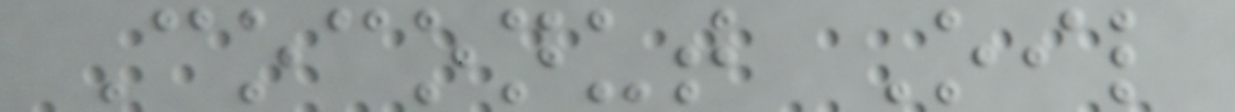Coconut Oil
